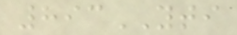893YTI
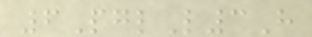6PglL3H
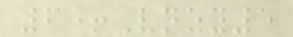6+Vnzy5
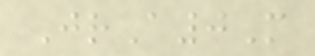JrA0M
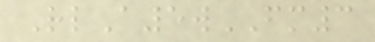RlA5wFM3
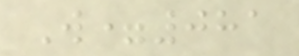W=081
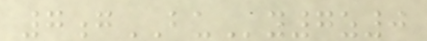7gBUy7z0
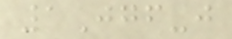1Jgf-j
